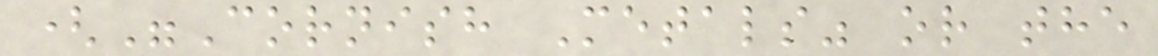("Cornish Metals" or the
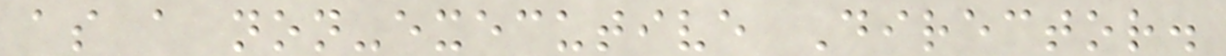as a non-executive Director.
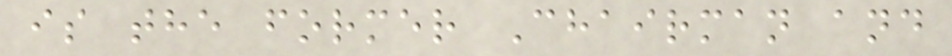is the former Chairman and
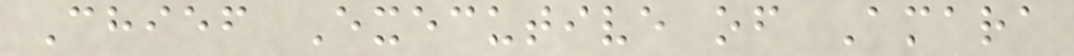Chief Executive of Amara
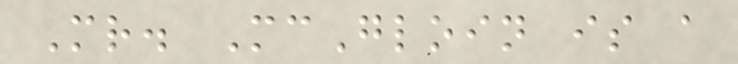Mr. McGloin is a
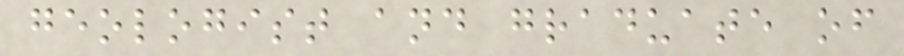geologist and graduate of
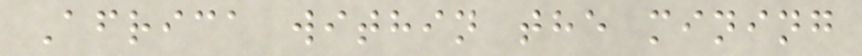Africa within the mining
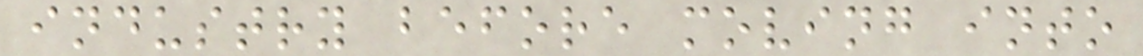industry before moving into
